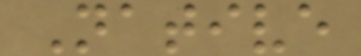Native
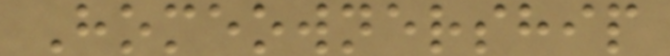Homeownership
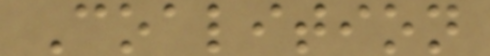Coalition
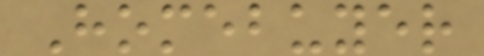Homebuyer
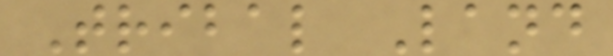Tribal Land
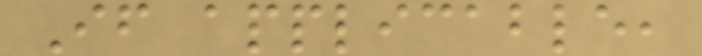If applicable,
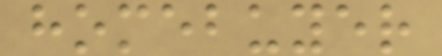homebuyer
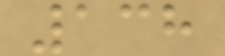138
